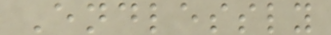Endlessly
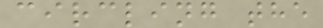circling the
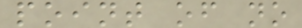point of no
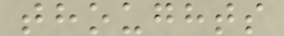thoughts
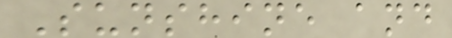Sunshine and
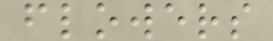flowers
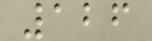126
